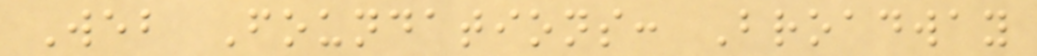Web Foundations: Broadway
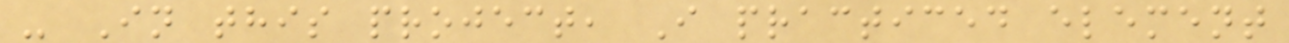- In this project, I practiced element
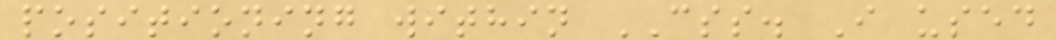positioning within CSS. I used
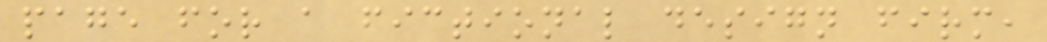page for a fictional design firm,
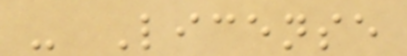- License
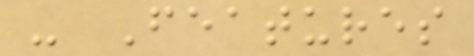- Features
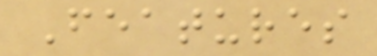Features
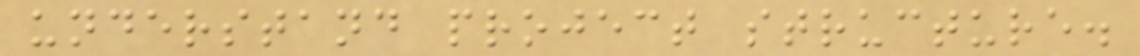understand project structure.
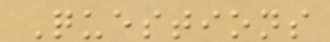Questions
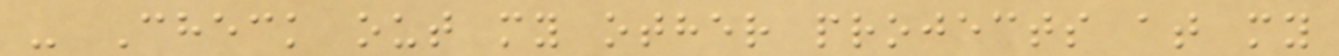- Check out my other projects at my
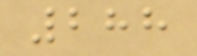288
